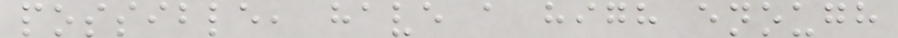possible, have a high enough
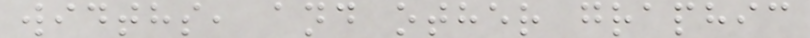widths, and other graphic
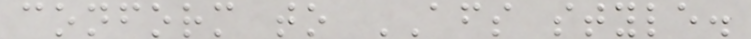conform to AFS style.
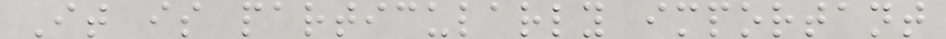It is particularly important
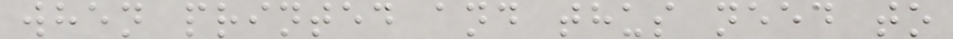when printed and thus need to
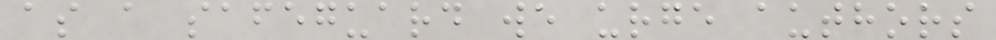as a safeguard we urge authors
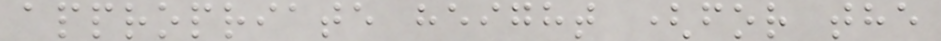appropriate height (for the
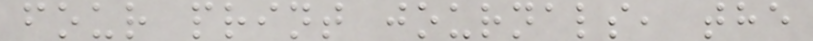four print journals, the
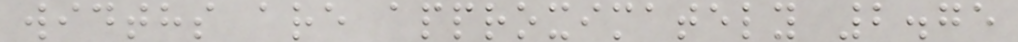widths are approximately 2.75
